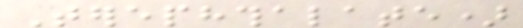Terephthalate)
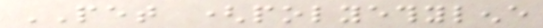PET (polyethylene
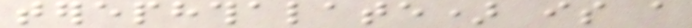terephthalate) is a
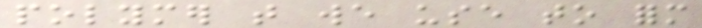polymer that we use to form
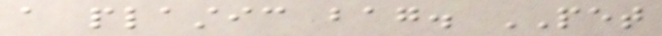a plastic bag. PET
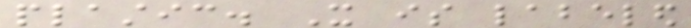plastic. It is labeled
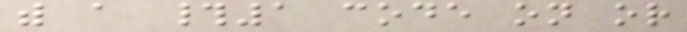with a #1 code on or
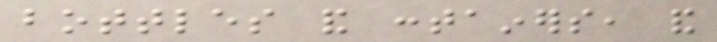bottles and containers, and
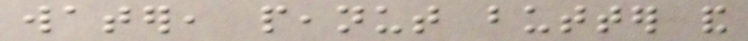water, peanut butter and
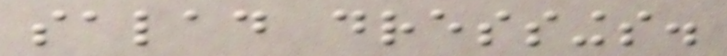salad dressings.
